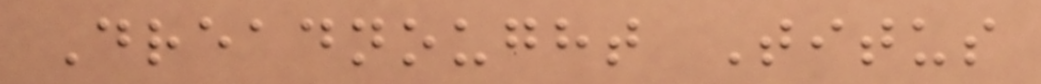Dreadnought Titus
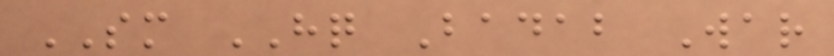SM HQ Badab War
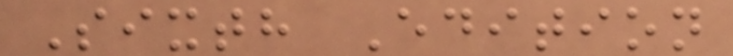Sixth Edition
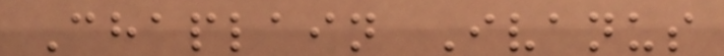Chaplain Ivanus
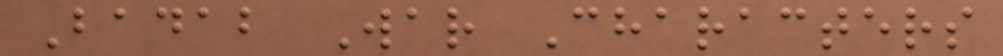Badab War Characters
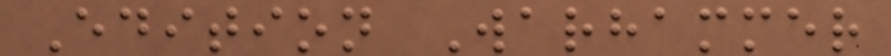Edition Warhammer
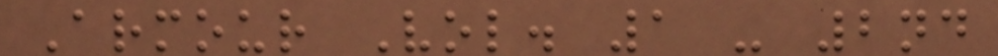Armour Vol. 1 - 2nd
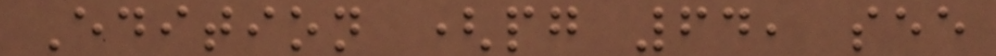Edition (pg 64, see
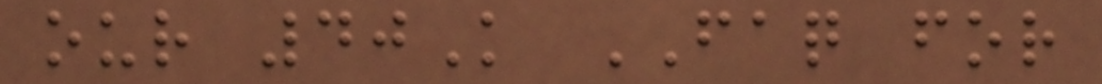our 40K FAQ for
